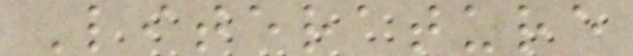Literature
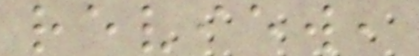review,
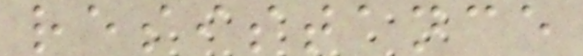resistance
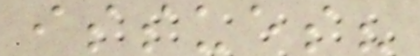issues?
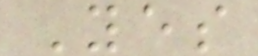Yes
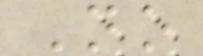No
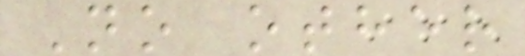No other
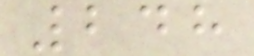248
